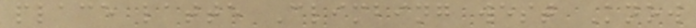place latte Climbing west Know
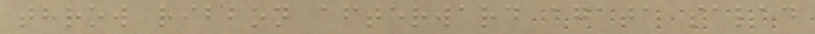throw ribbon afterward agata salad
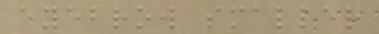eyebrow smaller
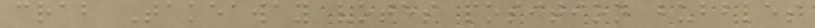crab Takeaway votes position bubbles
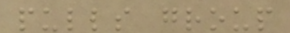pulls group
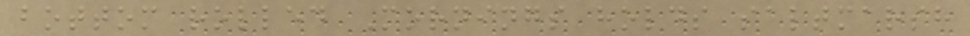bottom rolled Mornings holds saltmarsh
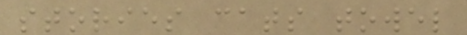stories cats towel
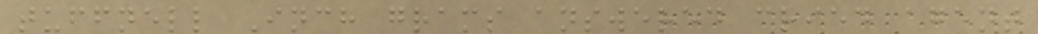tuffnell Inch grams answered cried agent
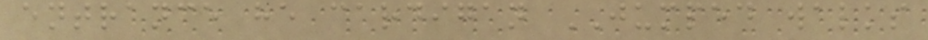entrance he cardigan JUMPED walks
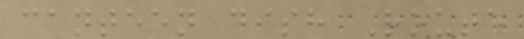canteen dish Route
